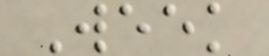Week
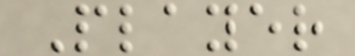Player
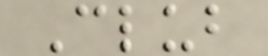Club
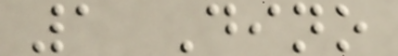1 Dino
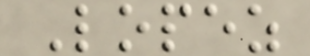Lopez
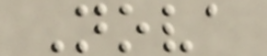Nova
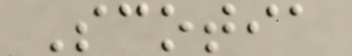Scotia
